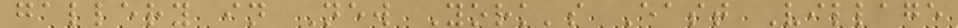gallery in New York's East Village
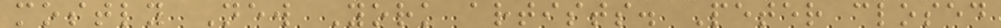mostly New York artists. Peter closed
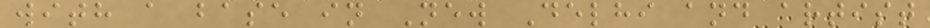with a base in New Delhi and artist
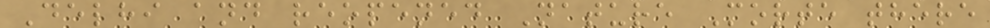Delhi and reopened Nature Morte there
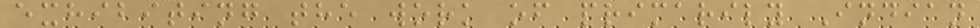exhibiting the work of primarily Indian
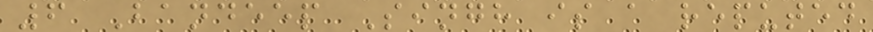6 Bandeep Singh is a reputed
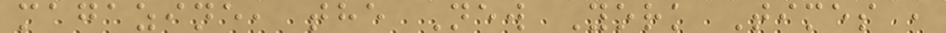magazine, the New York Times ,
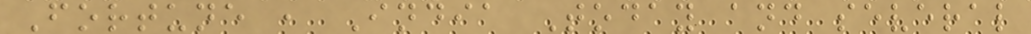Fortune , India Today and several
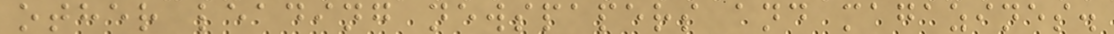other leading newspapers and magazines.
